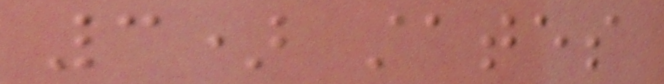3) states
